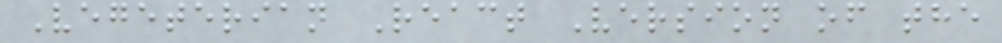Vegeterian React Version of the
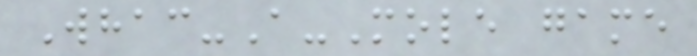Whac-A-Mole game
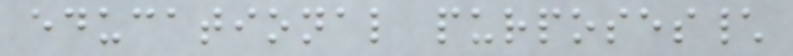educational purposes\
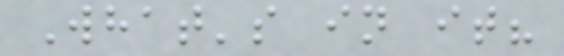What's in it?
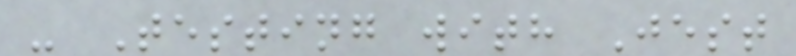- Testing with Jest
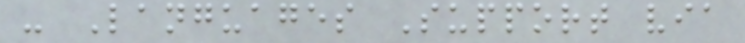- Languages Support via
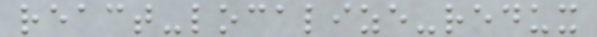react-localize-redux
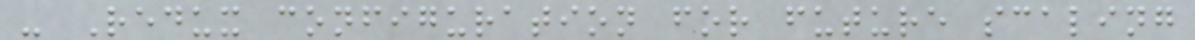- Redux configuration for future scaling
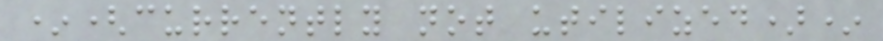*(currently not utilized)*
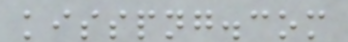kisspng.com
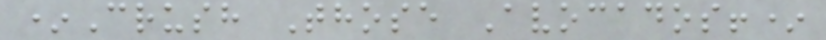*Crush Those Avocados!*
